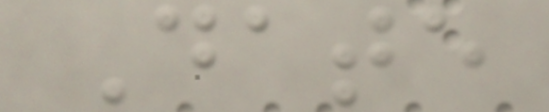Date
